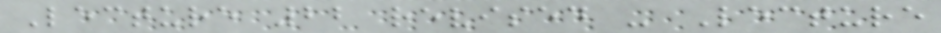Lecture 22 revised - Lecture
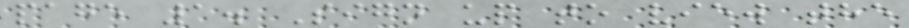page 1. Sign up to view the
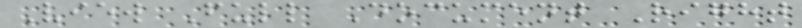View Full Document Right
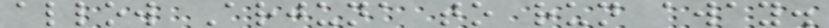allow Arjuna to run away.
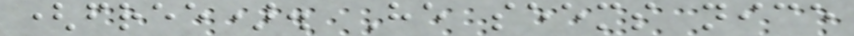(free). He seems nice
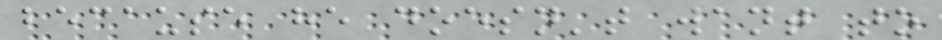because he doesn't want to
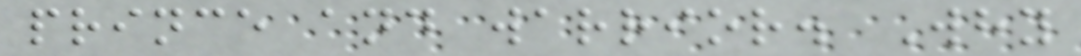prince and warrior. Why
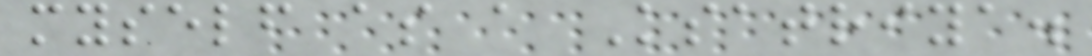myself as a Ksatriya.
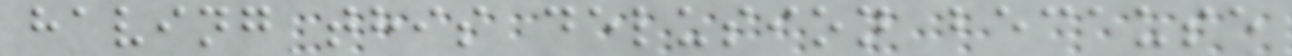having this delusion because
